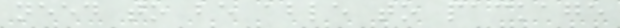need to be able to package
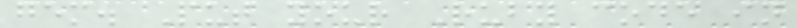gem. Put your Ruby code in
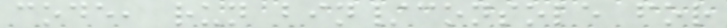code, run bin/console for
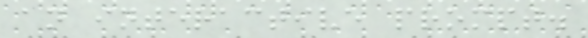an interactive prompt.
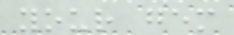your gem
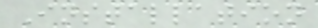Installation
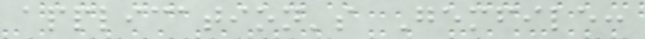application's Gemfile:
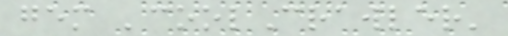gem 'coolCrawler'
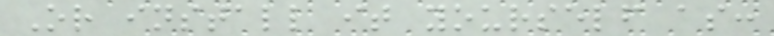Or install it yourself as:
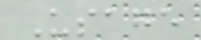Usage
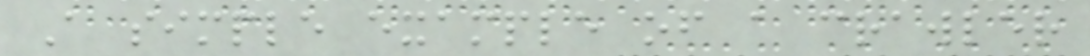A simple example of a crawler
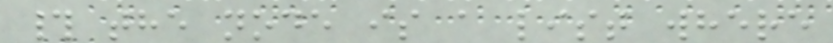# the node is a list where
